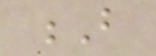B
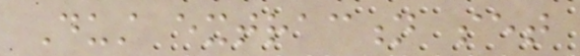Dust extraction set
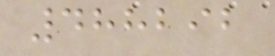488292
